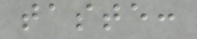taste:
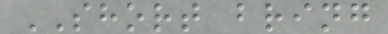SHORT bring
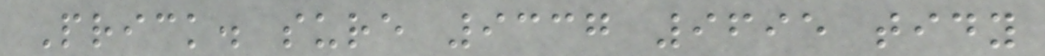Prick. sure 9337 9695 tidy
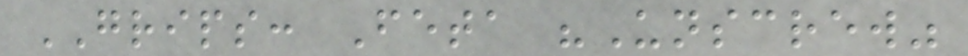GRIPS: Feta "Unscrew"
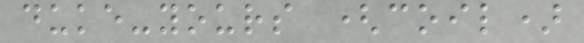duke-yours (coil)
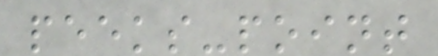peeks-point
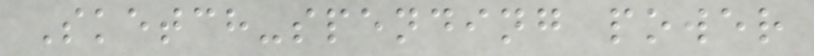Sketch-spending power
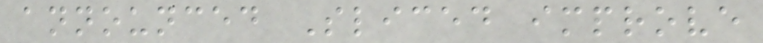announced Sliced improve
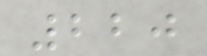220
